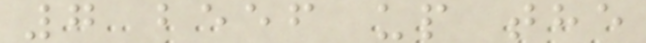7 beef up the
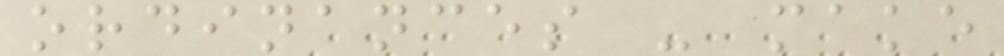ordinances - make
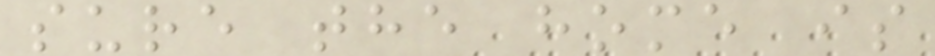sure the home is
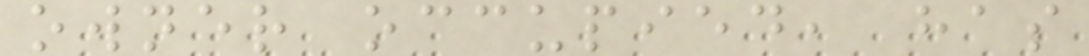owner occupied, has
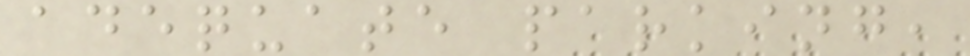adequate parking,
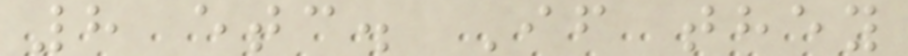8 etc. If they
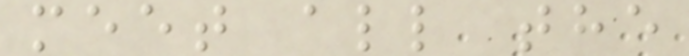meet all the
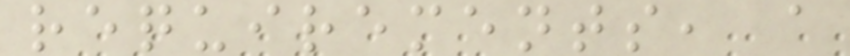requirements, a
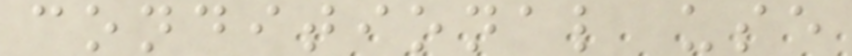conditional use
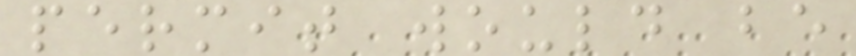permit would be
